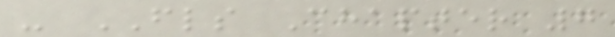- FLS Chapter 7
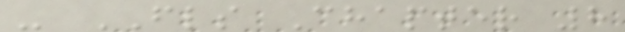- FLS Chapter 8
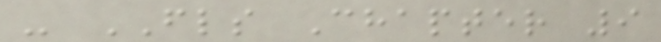- FLS Chapter 9
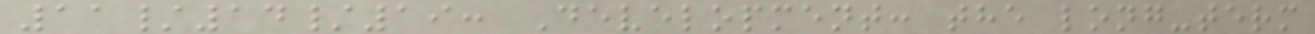11/14/19: Development: the long-term
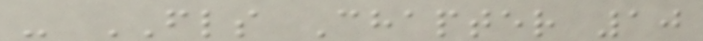- FLS Chapter 10
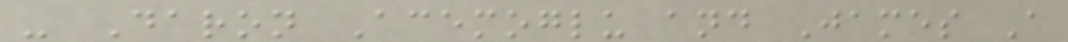- Daron Acemoglu and James A
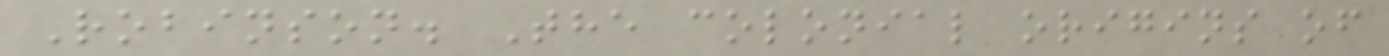Robinson. The colonial origins of
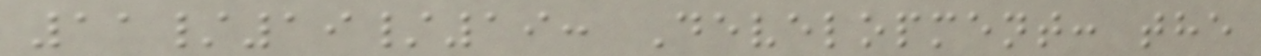11/19/19: Development: the
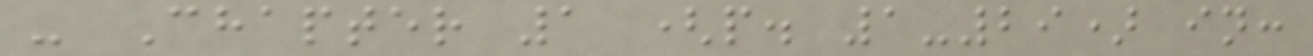- Chapter 1 (p. 1-29) in:
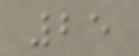25
